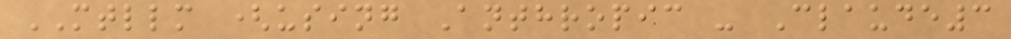MTLLM (using Anthropic - Claude3
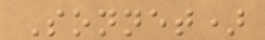Sonnet)
